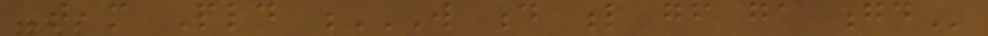Team Pld W D L GF GA GD
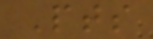Pts
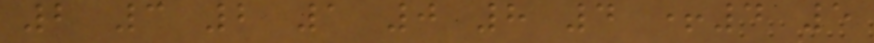2 3 2 1 0 8 4 +4 5
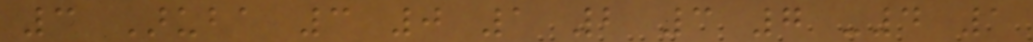3 Aruba 3 0 1 2 3 7 -4 1
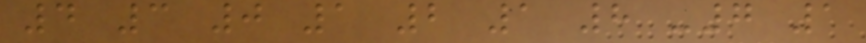4 3 0 1 2 1 8 -7 1
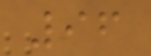96
